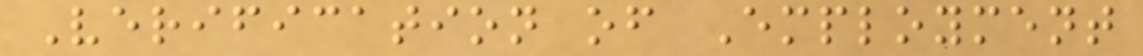Verification of Employment
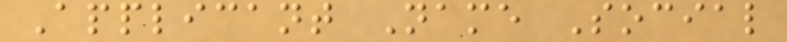Applicant Name Social
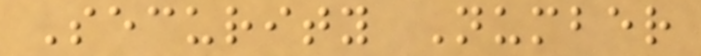Security Number
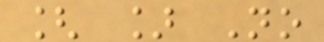[ ] No
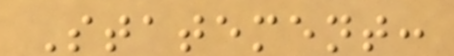Statement:
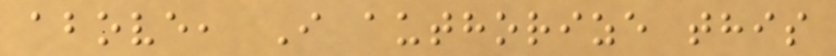above, I authorize this
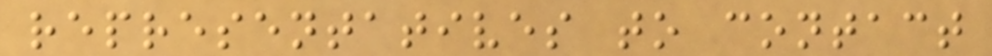representatives to contact
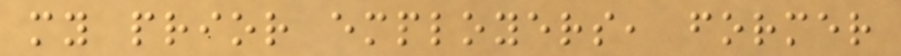my prior employers, former
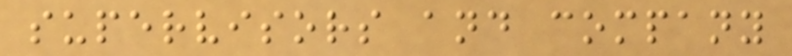supervisors and company
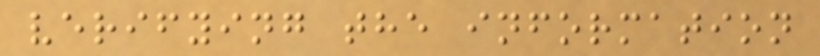verifying the information
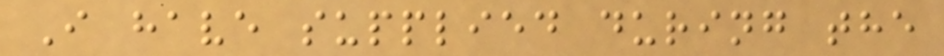I have supplied during the
